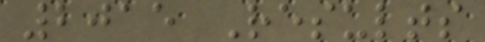2015 Results
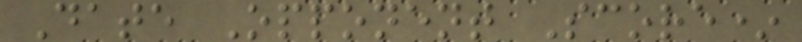Date Opponent Score*
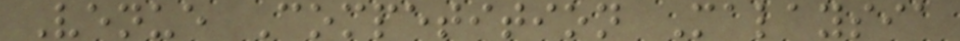Venue Competition Malaysia
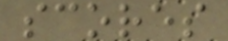scores
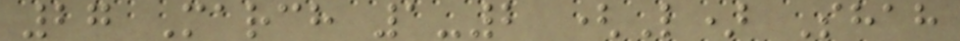27 March 1-2 (L) Shah
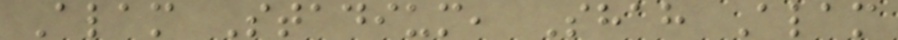Alam Stadium, Shah Alam
